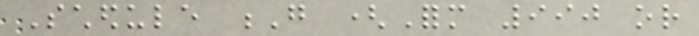Schedule G (Form 990 or
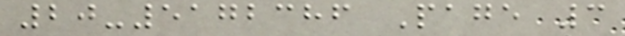20-5172386 Page 3
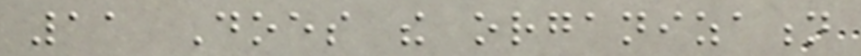11 Does the organization
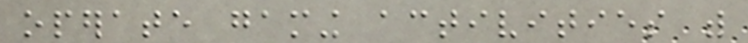operate gaming activities with
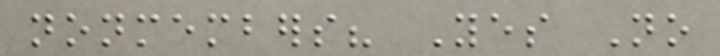nonmembers? Yes No
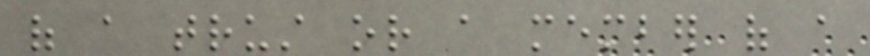of a trust or a member of a
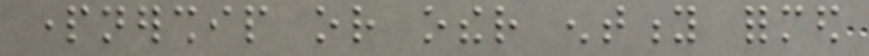partnership or other entity formed
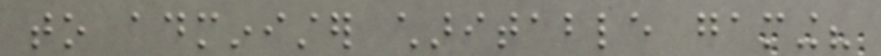to administer charitable gaming?
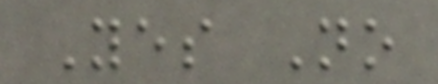Yes No
